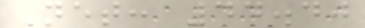Net: 44.40
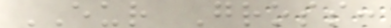EUR Gross:
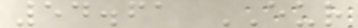54.61 EUR
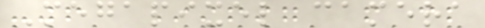Megapixel camera
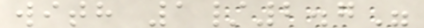with 1/2.7"
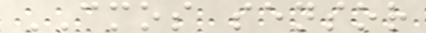CMOS sensor
